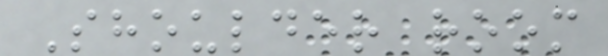Shoulder room
